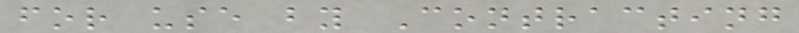for use by Contracting
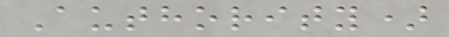Authority)
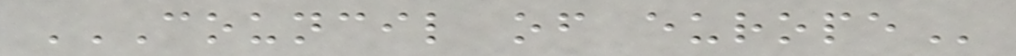COUNCIL OF EUROPE
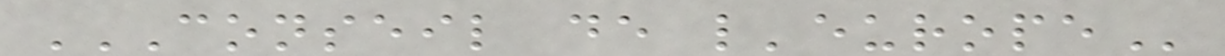CONSEIL DE L'EUROPE
